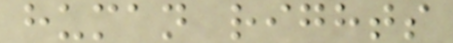human rights
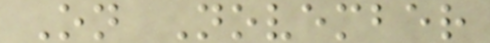On November
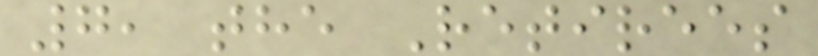7, the Retirees
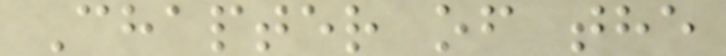Chapter of the
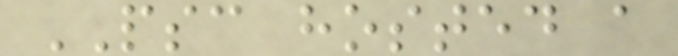PSC hosted a
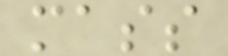mass
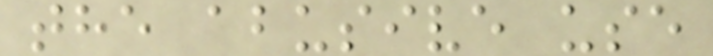the abusive use
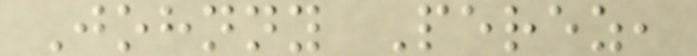Johnny Perez,
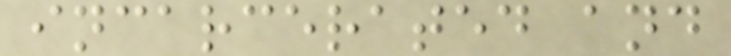incarcerated and
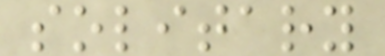solitary
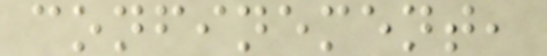confinement,
